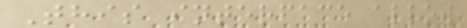This interface allow
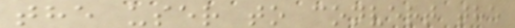the user to convert the
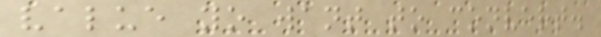value yo want to convert.
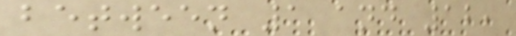between 1 and 12,
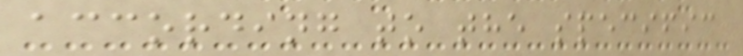according to the specific
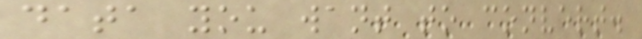data you want to convert.
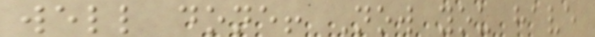well done! Now you have
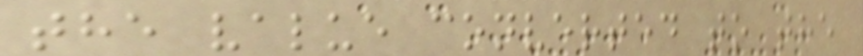the value converted to the
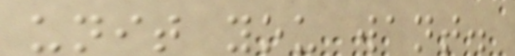unit you want.
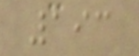193
